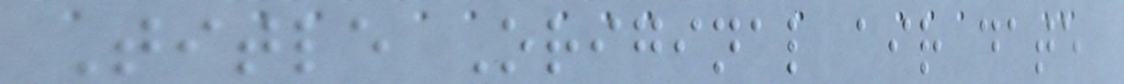Title Original air date
